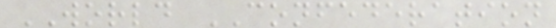WORLD CONFEDERATION
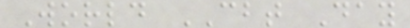World CBT Day
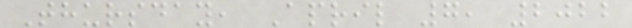Thursday, April 7, 2022
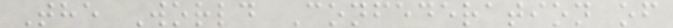The World Confederation of
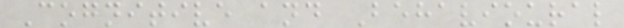Cognitive and Behavioural
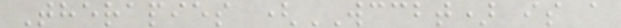Therapies (WCCBT) is a
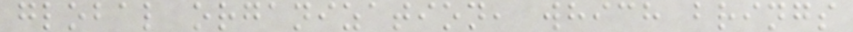global organization, which brings
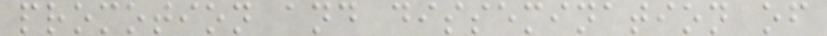promotion and dissemination of
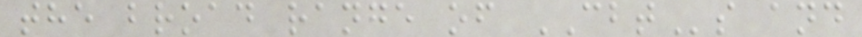the broad range of CBTs and
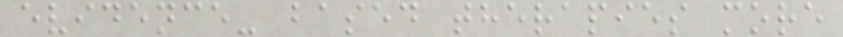evidence- based therapies more
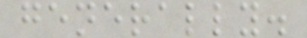generally.
